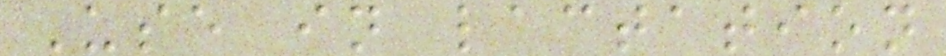Use in lactation
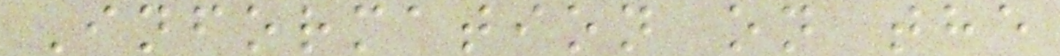Information on the
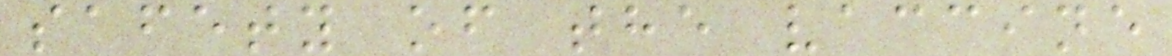safety of the vaccine
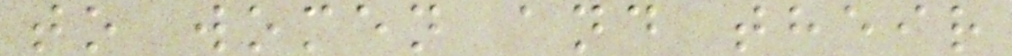to women and their
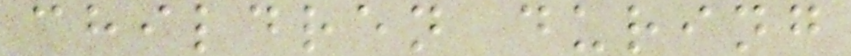children during
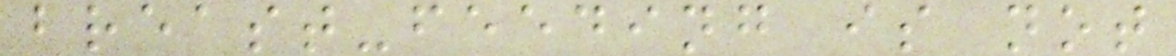breast-feeding is not
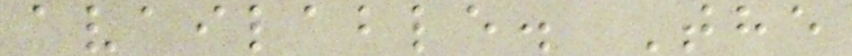available. The
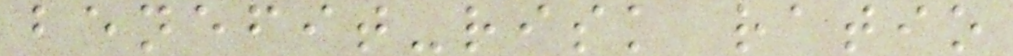benefit-risk ratio
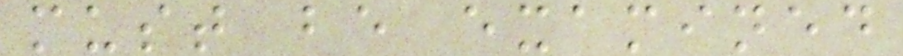must be examined
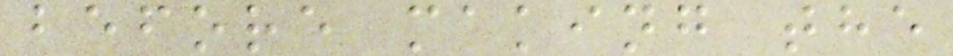before making the
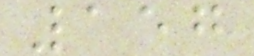157
